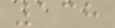138
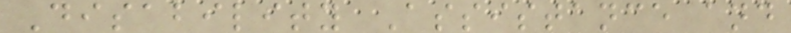Disability Assistance and
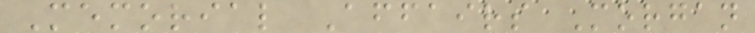Memorial Affairs Morgan
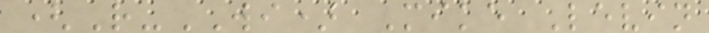(R-WI) Mike Levin
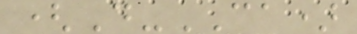(D-CA)
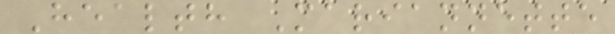Health Mariannette
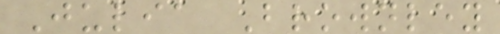Julia Brownley
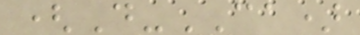(D-CA)
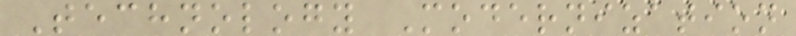Technology Modernization
